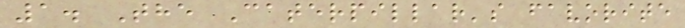1. The Caterpillar's favorite
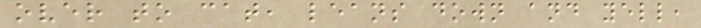over to cat, leans down and yell,
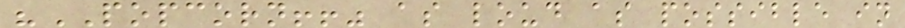"POPCORN!!" as loud as possible in
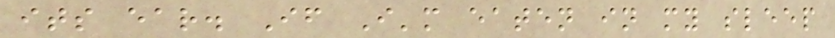its ear. If I'm eaten in my sleep
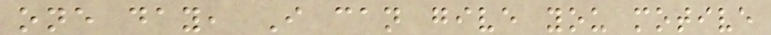one day, I can give you motive
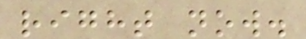right now.
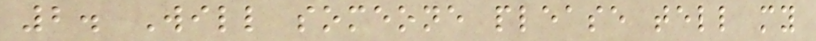2. Will someone please tell my
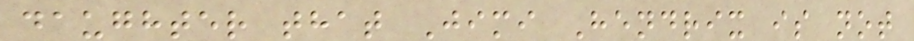daughter that Jimi Hendrix is not
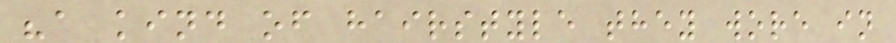"a kind of hairstyle they wore in
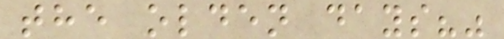the olden days?"
